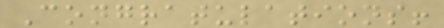Congratulations!
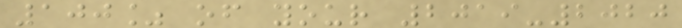100% of your 2019-2020
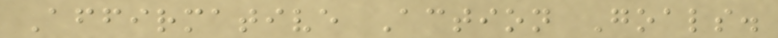Affirmative Action Goals.
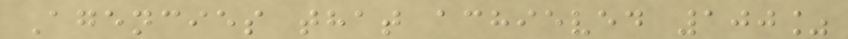Agencies that achieved 100%
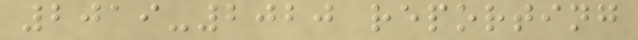2019-2020 reporting
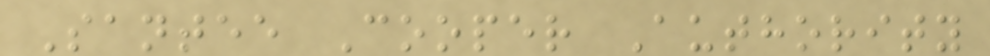Santee Cooper Authority
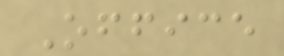Office
